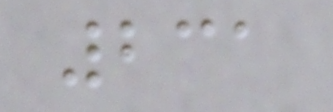231
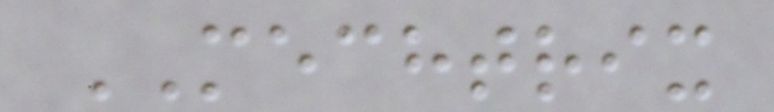MECHTRIX
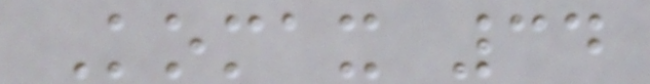Komax 34
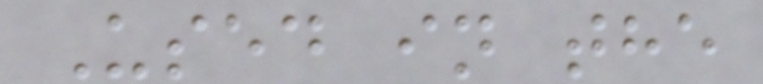Used in the
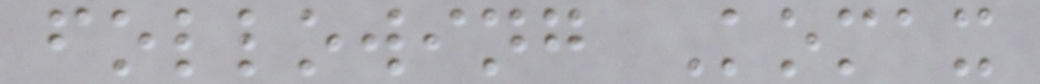following Komax
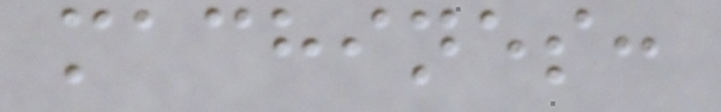machines:
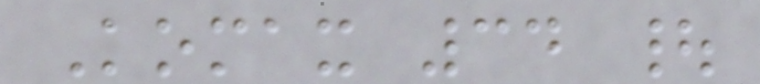Komax 34 |
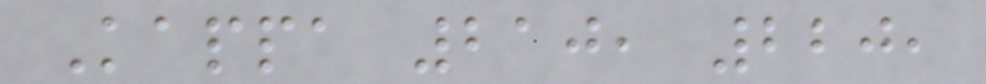Kappa 210, 220,
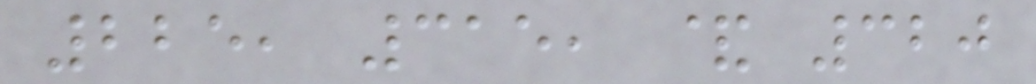225, 315, & 320
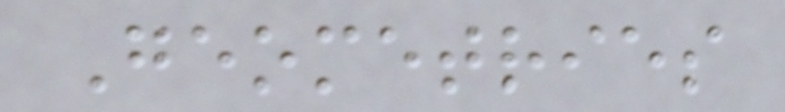Geometries
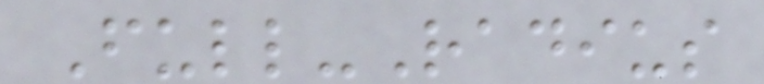Full-Radius
